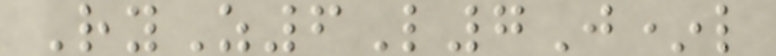RyZ6L7J*l
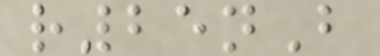r25nB
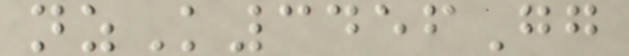nzK3456Gg
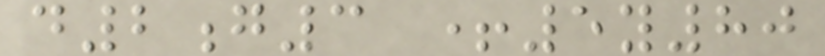d2g3 +5y80
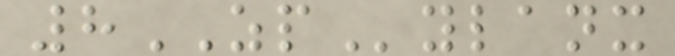8ZPylanx
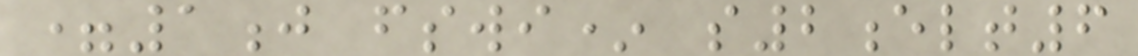=1j fswi* s2elt6
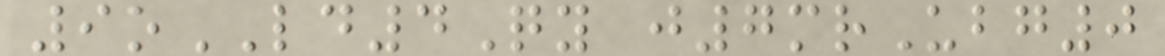9oLD4Qy j7mrUbg0
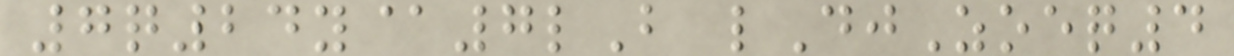7q24y@7lB lDjZoeq4
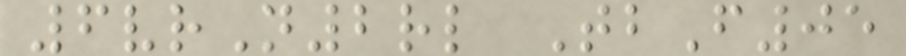6vrN2rl TbF05
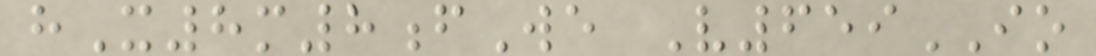hX8m8fWe V659IO
